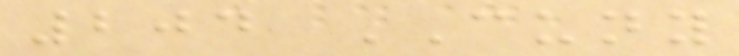204 CUNY
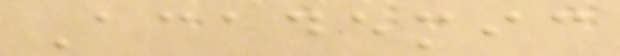Academic
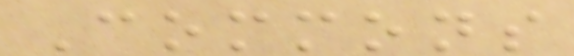Commons
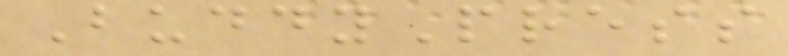BuddyPress
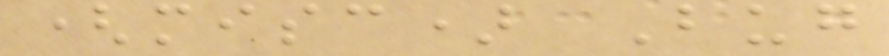(misc) Bug
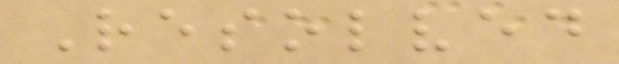Resolved
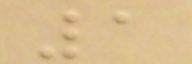1
